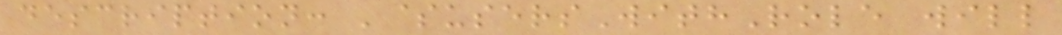description: '$usersWithRole will
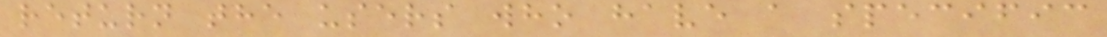return the users who have a specific
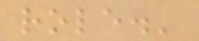role.'
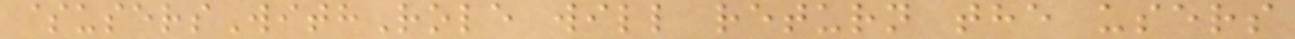$usersWithRole will return the users
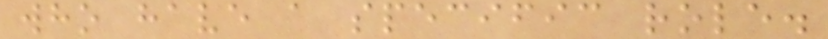who have a specific role.
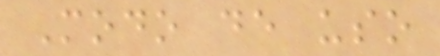Modo de uso
